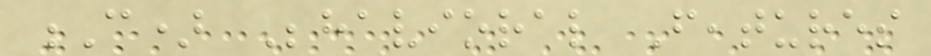C) Behavioral Features
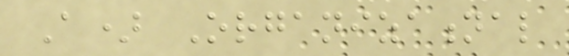A) Organizational
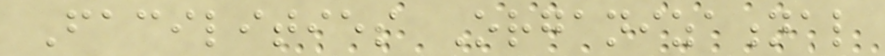Facilities Organizational
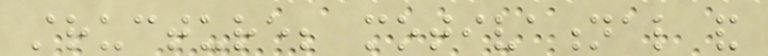structure; motivational and
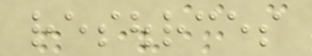resources
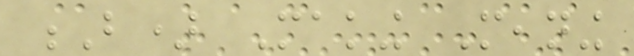B) Making Meaning
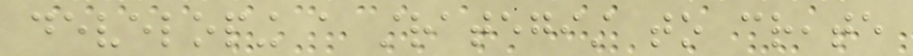developing a strategist to create
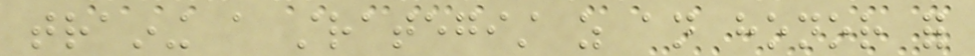training a strategist as an honor for
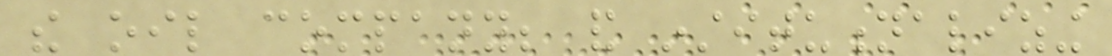the oil company; and institutionalizing
